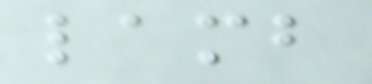lamb
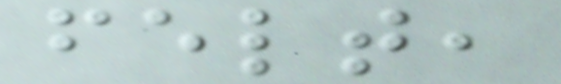felt,
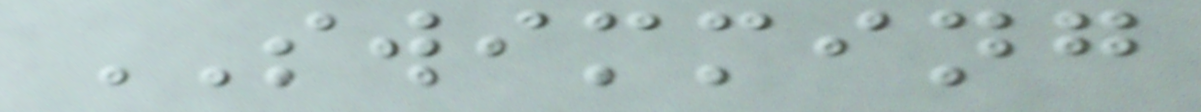SWIMMING
